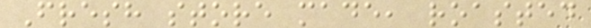Fresh store made, roasted
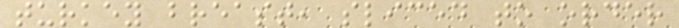turkey breast, sliced to order
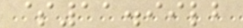$11.99lb
